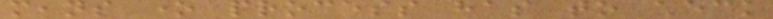means one process has to check
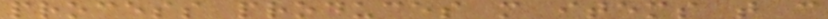process produces more items that can
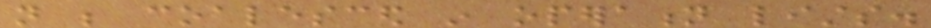not be coalesced in operation lists.
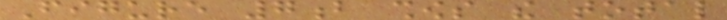Figure 7b shows the total
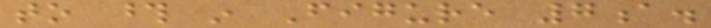to those in Figure 7a.
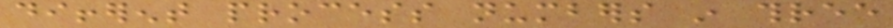different process numbers in three
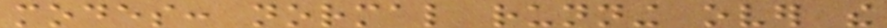modes: normal running over the
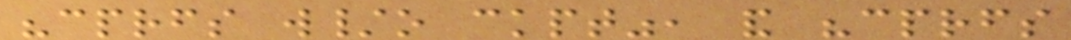"cprfs w/o ckpt", and "cprfs
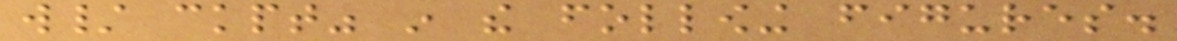w/ ckpt" in the following figures.
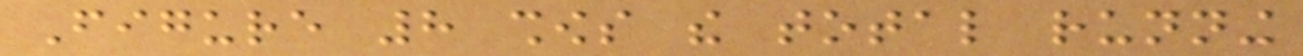Figure 8 shows the total running
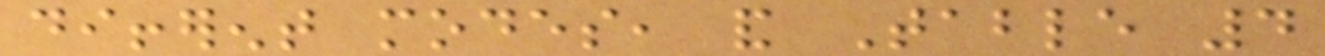different modes, and Table 4
